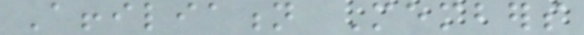Affiliation Members
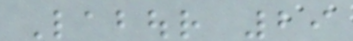Labour 29
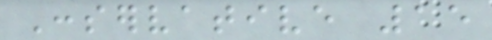Conservative 15
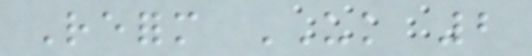Reform UK 2
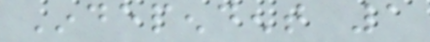Independent 1
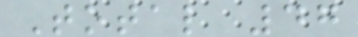Total 47
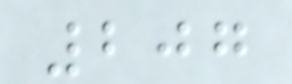207
